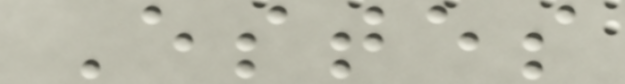Estes
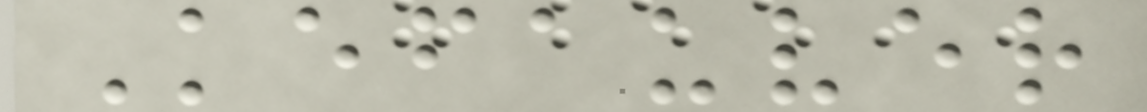Kefauver
